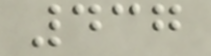437
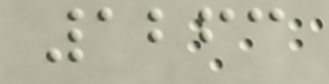1263
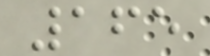165
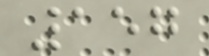157
